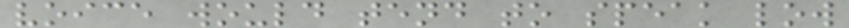voice would tend to speak low
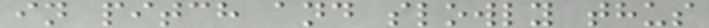in pitch and slowly thus
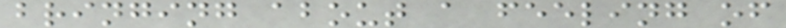bringing about a feeling of
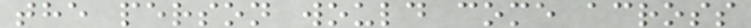the person would come across
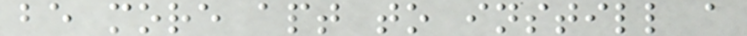be more apt to instill a
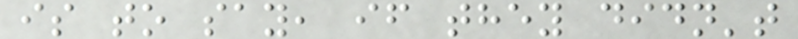is to say, if they didn't
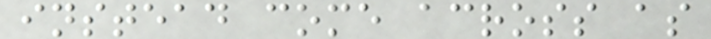instead come across as
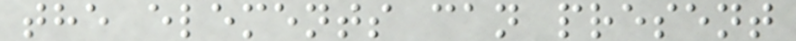the elements can present
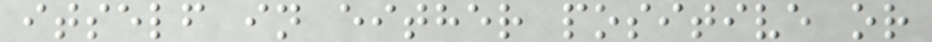itself in either positive or
